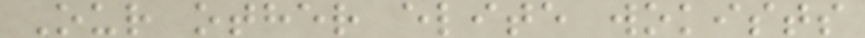Our other elite wokists
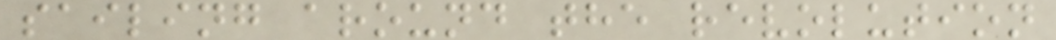sailing around the revolution
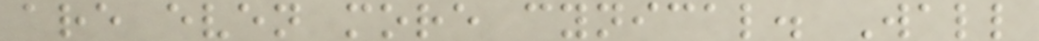are even more cynical. Wall
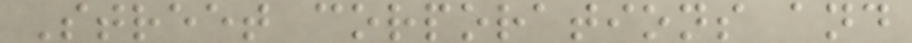Street corporations and
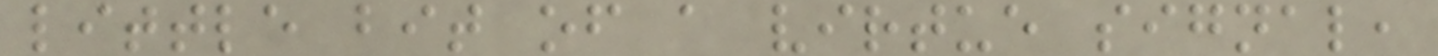little bit of a virtue signal,
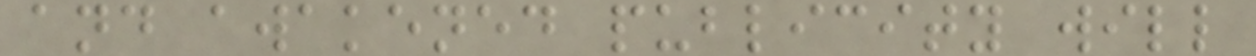and awakened publicity will
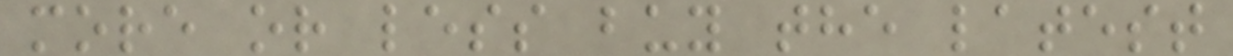more or less buy the latest
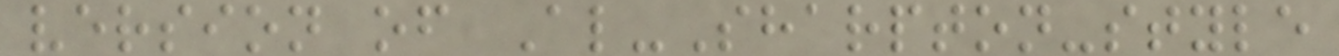version of Al-Sharpton-style
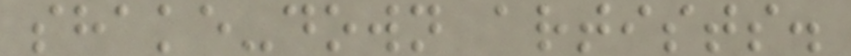shake-down artists.
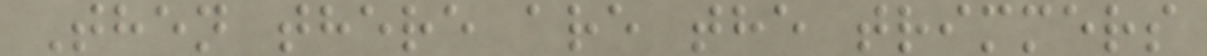Then there are the trimmers
